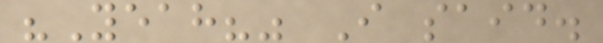"Yeah?" I said.
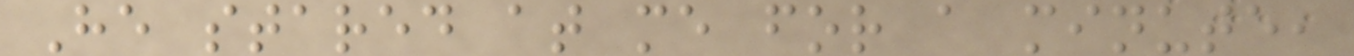He stared at me for a minute,
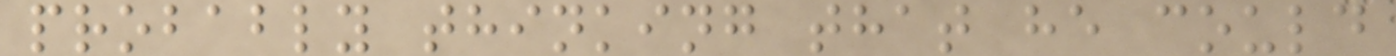probably thinking that he could
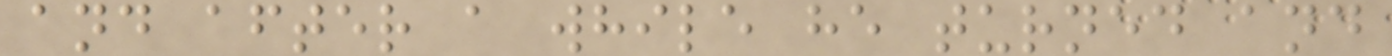and after a while he turned and
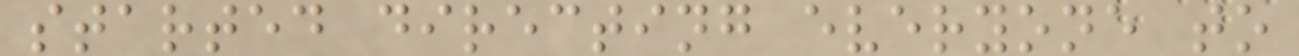started directing everyone to
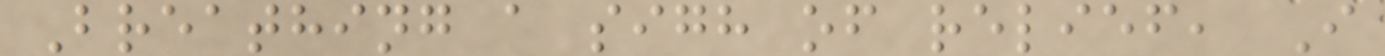Breathing a sigh of relief, I
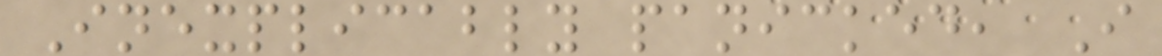Inexplicably panicked, I
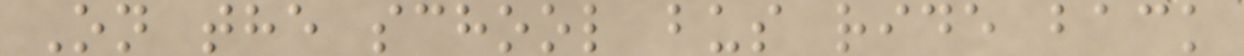On the school bus ride back
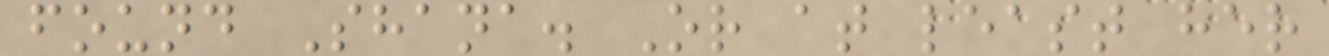found Shana. Or at least her
